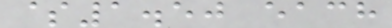$1.50 each
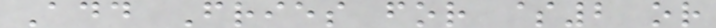Add Fries for $2 or
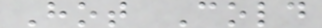Hot Cold
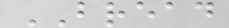BREAD
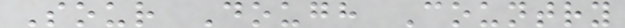Sour Dough Country
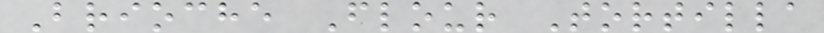Brioche Flour Tortilla
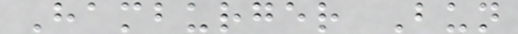Hamburger Bun
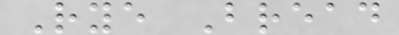Rye Bread
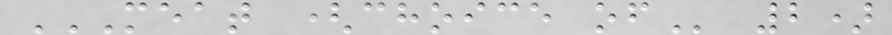MEAT (CHOICE OF 2)
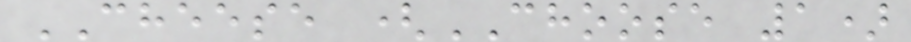CHEESE (CHOOSE 1)
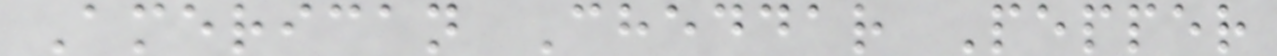American Cheddar Pepper
